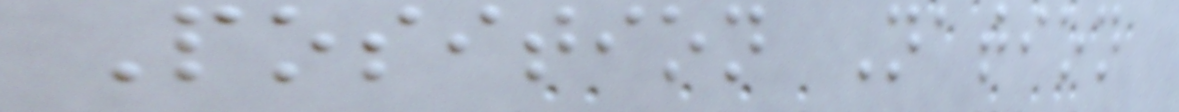Position Nation
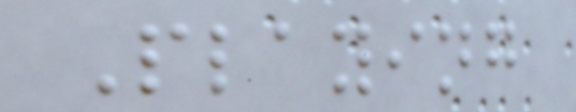Playing
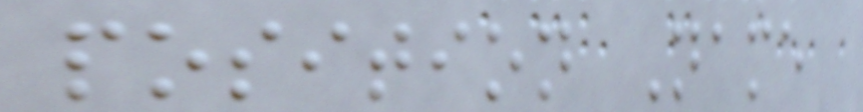position Name
